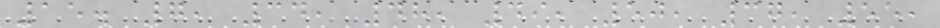15. 7, 34, 48, 49, 50, 37, 55,
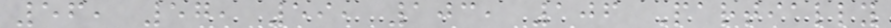56, 57, 59, 103, 106 Partially
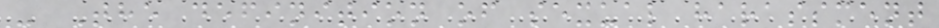- The definition of sexual harassment
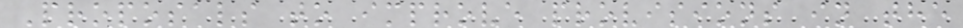Proposals to improve provisions in the
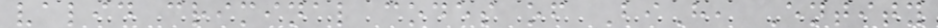valid criminal codes of BiH, Entity
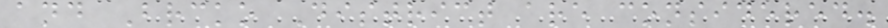and Brcko District are considered.
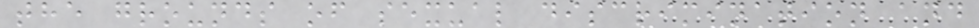the grounds of sexual discrimination and
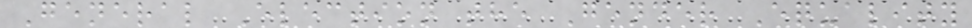General Election the Gender Equality
